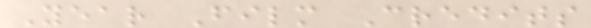Year Film Credits
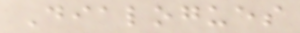Dialogues
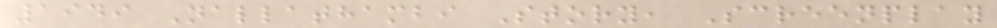1949 Nallathambi Story, Screenplay
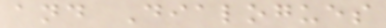and Dialogues
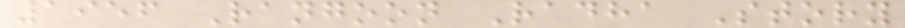1956 Rangoon Radha Story
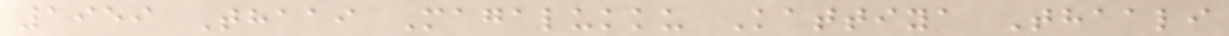1959 Thaai Magalukku Kattiya Thaali
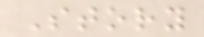Story
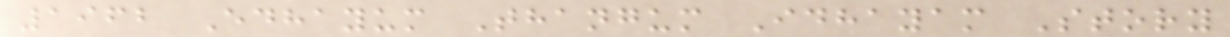1962 Edhayum Thangum Idhayam Story
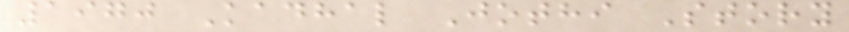1970 Kadhal Jothi Story
